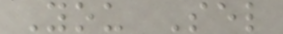You Sel
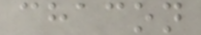chacon
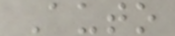Auto
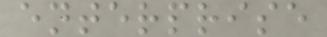enterprise
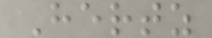Hertz
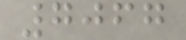7067
